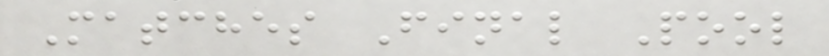Matches Final Pool
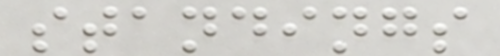standings
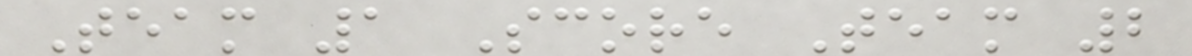Team 1 Score Team 2
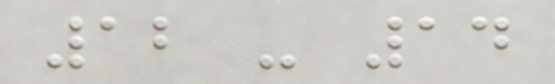12 - 14
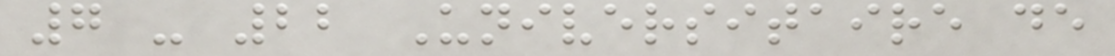7 - 22 Universitaire de
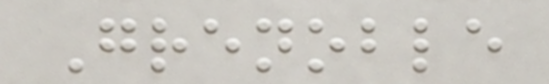Grenoble
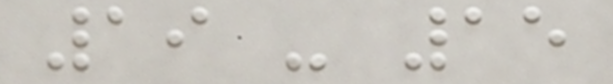19 - 15
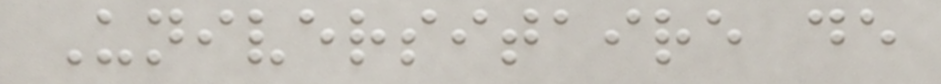Universitaire de
